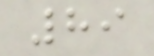89
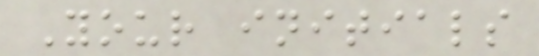Your initials
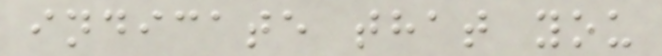indicate that you
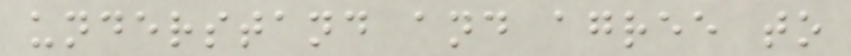understand and agree to
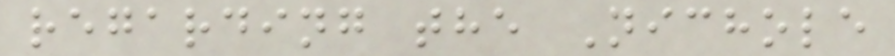regarding the Nichole
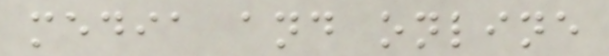media and online
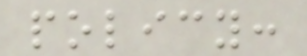policy:
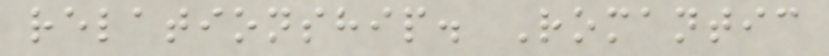relationship. Romantic
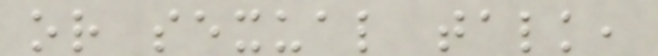or sexual talk,
